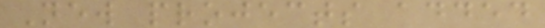New projects added
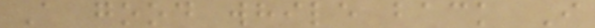A good while back I
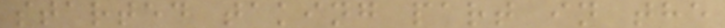started taking part in the
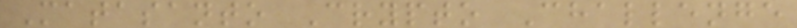Matasanto Crypto Challenge
